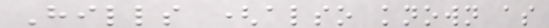Hills (also known as
